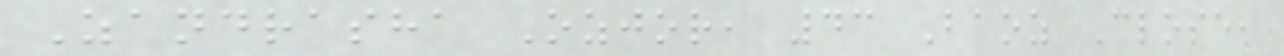Zandrasha Ozjor, 43 Baoz Close,
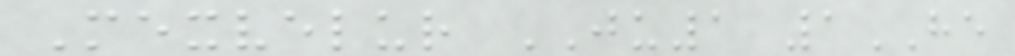Mexvelur JU1 1HE
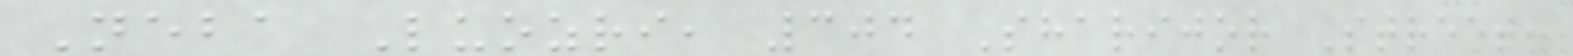Neba Luozri, 304 Sharijor Street,
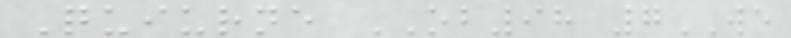Quiurne OB98 7WE
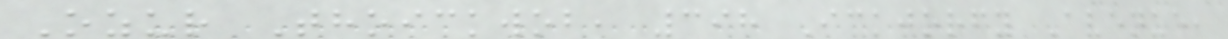Ozur Thoickwob, 398 Ickjorfy Avenue,
